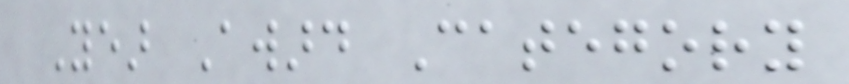Year Award Category
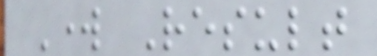Work Result
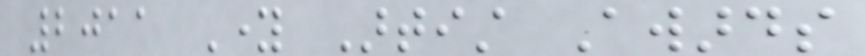2011 Young Artist Awards
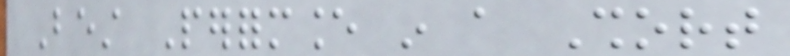Best Performance in a Short
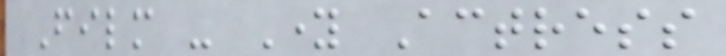Film - Young Actress
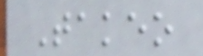Takeo
